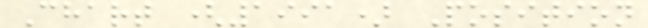Chart (1991) Position
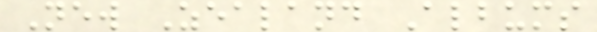New Zealand Albums
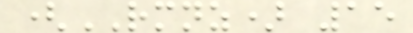(RMNZ) 15
